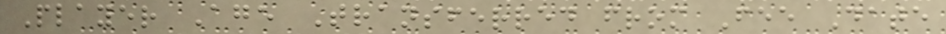Player Age Transferred from Fee Date
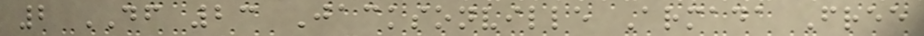2 DF 23 Jacksonville Armada Free
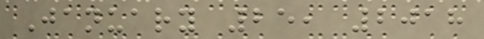January 25, 2018
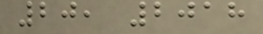20, 2018
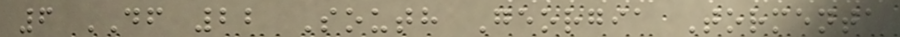6 DF 22 South Georgia Tormenta
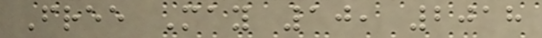Free May 10, 2018
